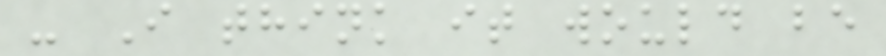- I think it would be
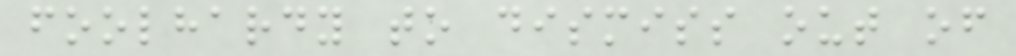foolhardy to dismiss out of
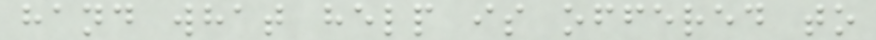hand what help is offered to
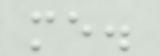me.
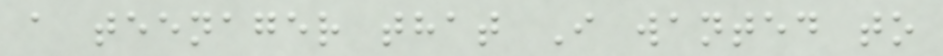a teenager that I wanted to
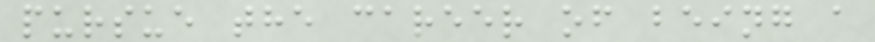pursue the career of being a
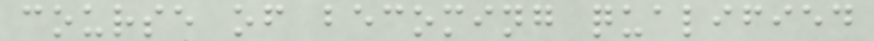course of becoming qualified
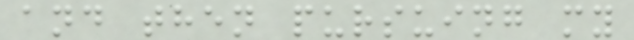and then pursuing my
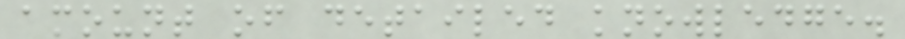amount of detailed knowledge.
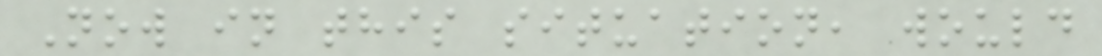Now in this situation, would
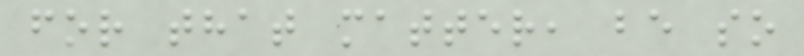for that matter, be so
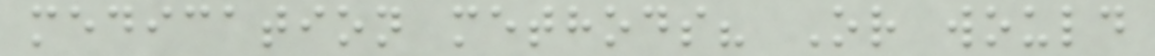medication methods? Or would
